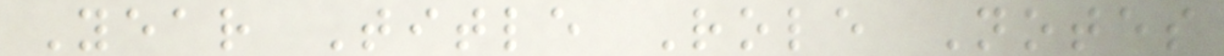Year Title Role Notes
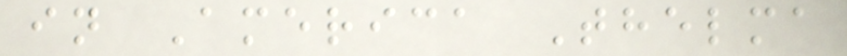in America Thelma
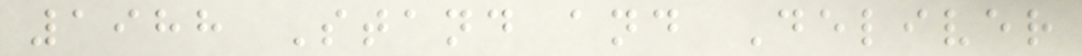1988 Stand and Deliver
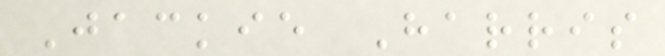Jackie Harris
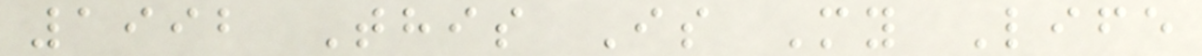1992 This Is My Life
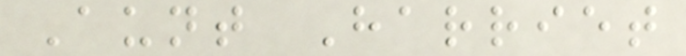Aunt Harriet
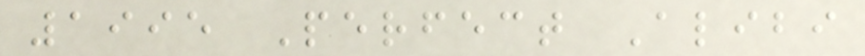1995 Perfect Alibi
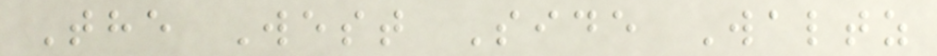The West Side Waltz
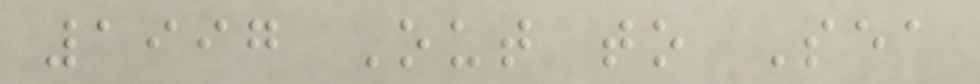1997 Out to Sea
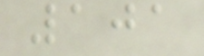101
